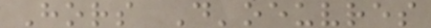Hors D'oeuvres
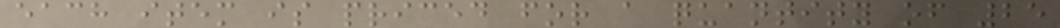each item is priced for a quantity of 25
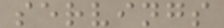servings
